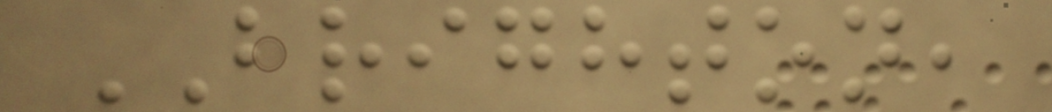BRIGHTON,
